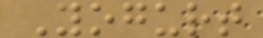Yogurt
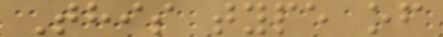This type of
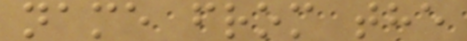name from the
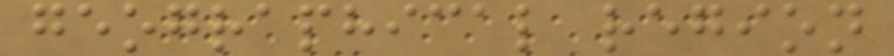geographical region
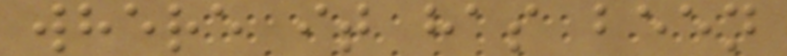where it has been
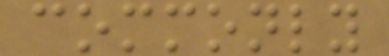commonly
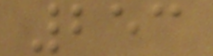253
